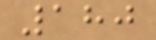180
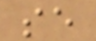se
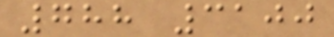788 3100
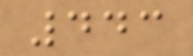443
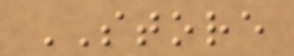STORE
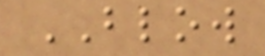BLOW
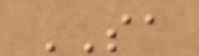SA
